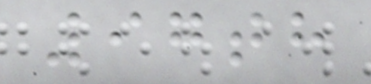97th
